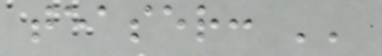teaser: ''
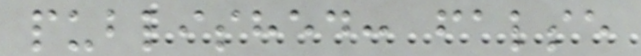published: false
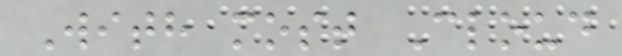With most Cloud
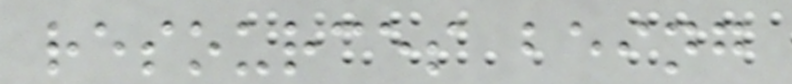resources being
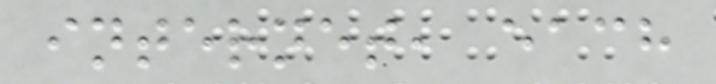internet, each
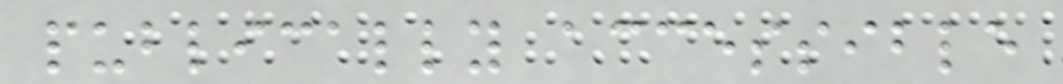publically accessible
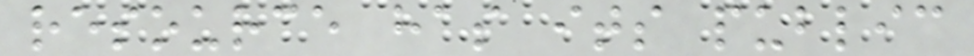resource has its public
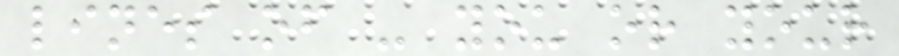lines of - you or your
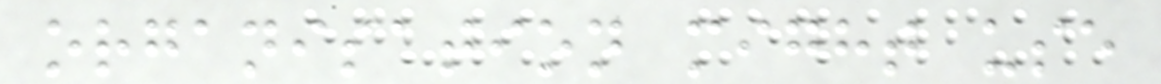organisation might use
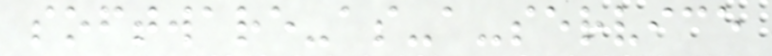software-as-a-service
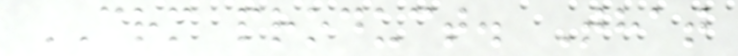CRM product. That
